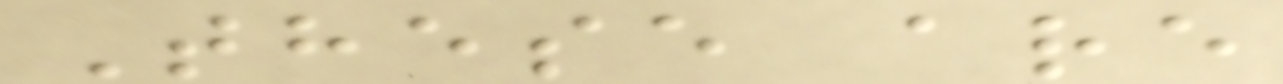These are
